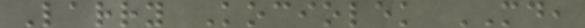Larry Kociolek MD,
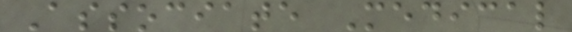Associate Medical
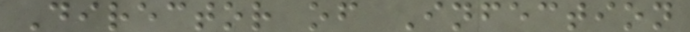Director of Infection
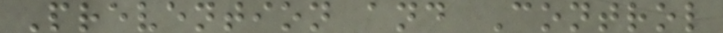Prevention and Control
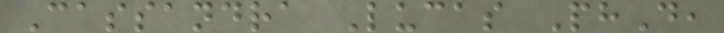Cassandra Lucas PhD,
